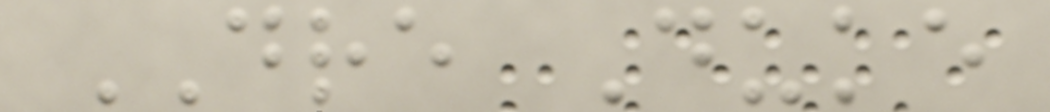DRE Duke
